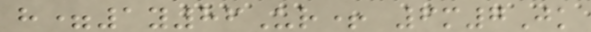h=1y86Ur+ 6m7Jk
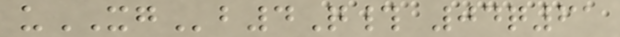uXGb4Q# 04q61
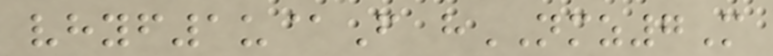vhyf1u@F hNMZ7M
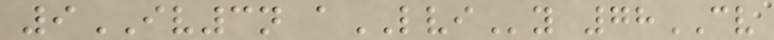9IV3n aLVIy 78CV
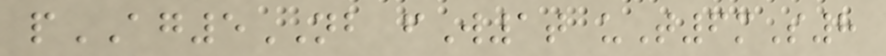pAG5NB fW1t uT6mS8
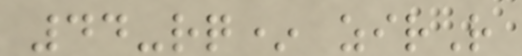44-rq* zirR
